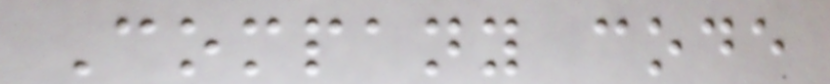Company code
